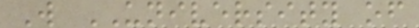W UNIVERSITY of
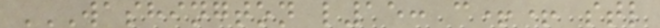WASHINGTON L15: C++ STL
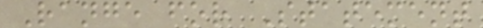Range for Statement
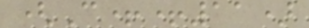(C++11)
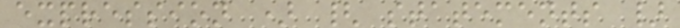expression ) { statements }
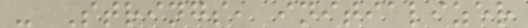- Strings, initializer
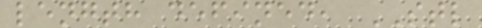length defined, STL
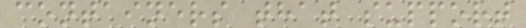containers that support
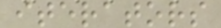iterators
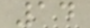14
